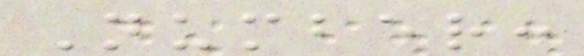Number:
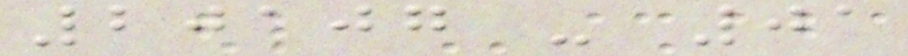20107 - 01
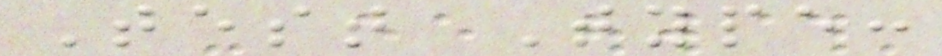Test Type:
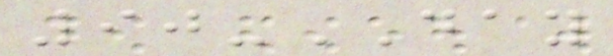90-DAY
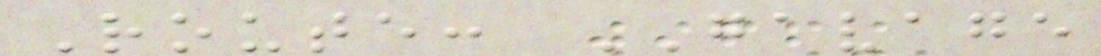Route: GAVAGE
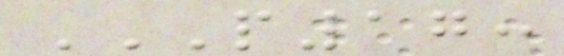P17:
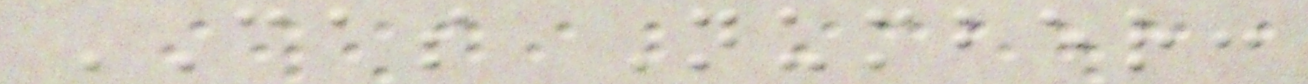CAS Number:
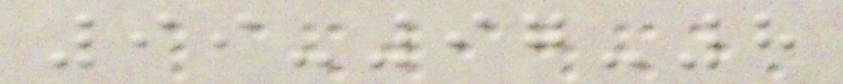99-97-8
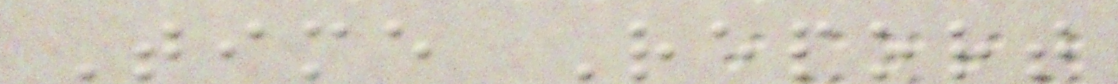Time Report
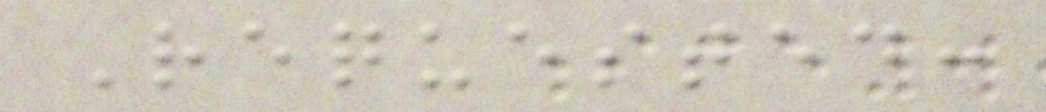Requested:
